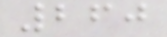260
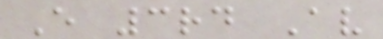E 3rd Av
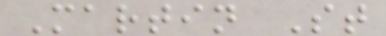Martin St
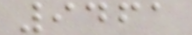9461
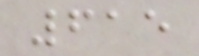615
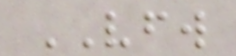VFW
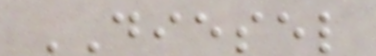DIESEL
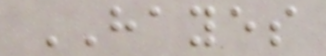HAYES
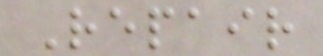Repair
